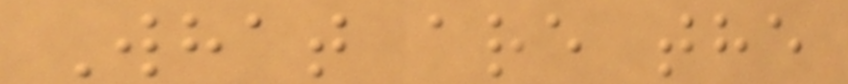What are the
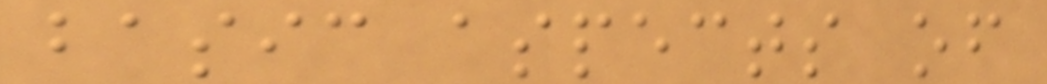basic aspects of
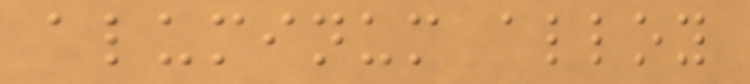aluminum alloy
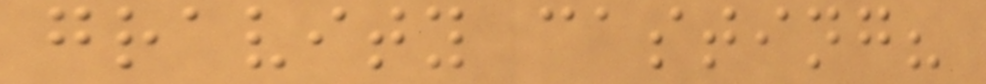gravity casting?
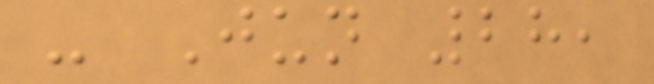- Jun 28,
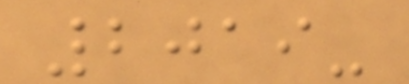2019-
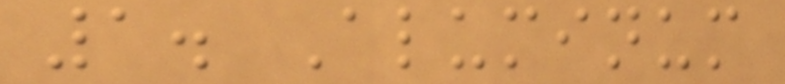1. Aluminum
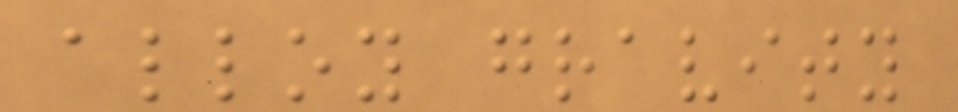alloy gravity
